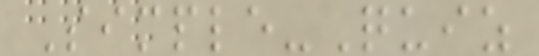Simple-Quiz
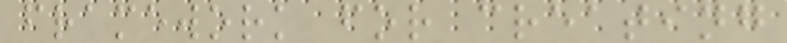framework for creating
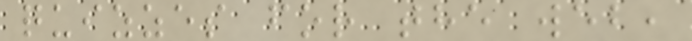quizzes for the web,
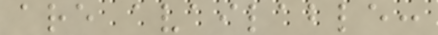are available:
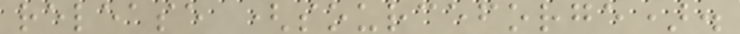release (sourceforge).
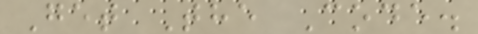Get The Code.
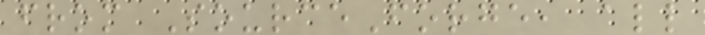from SourceForge, all
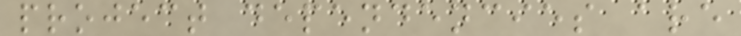project dependencies are
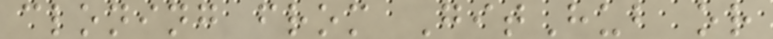cloning from GitHub or
